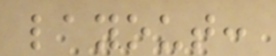layout:
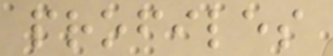profiles
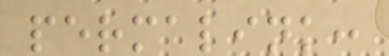permalink:
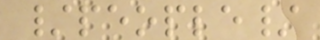/people/
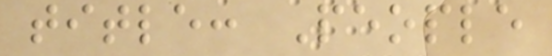title: People
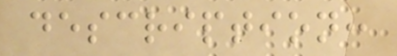description:
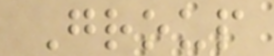Group
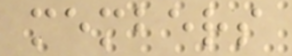members
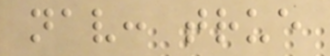nav: true
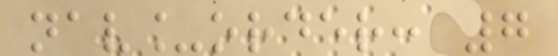nav_order: 7
